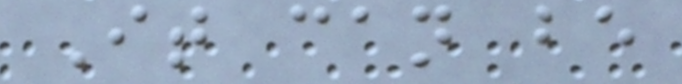It can be
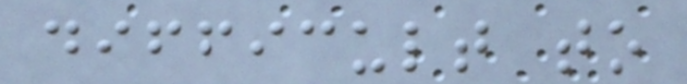difficult to
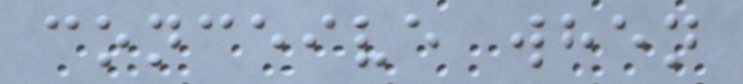conceive when
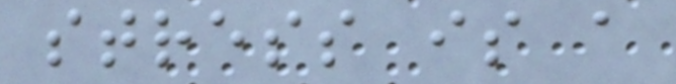stress is a
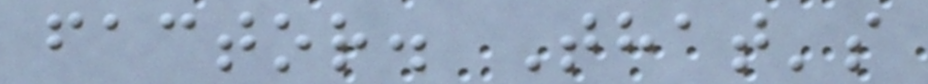factor. That's
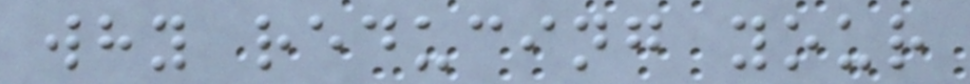why reducing your
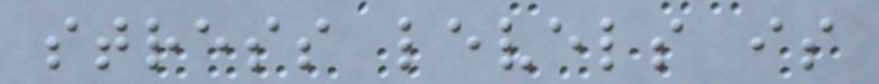stress levels is
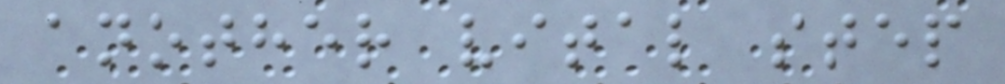another vital step
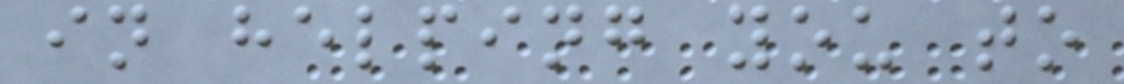in helping you to
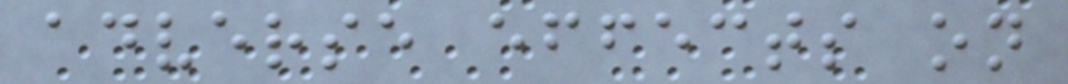adverse effects on
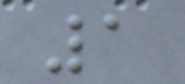1
